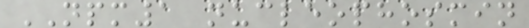NPM1 nucleophosmin
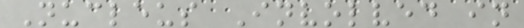Nucleus Involved in
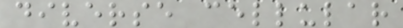diverse cellular
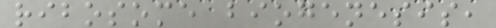ribosome biogenesis,
